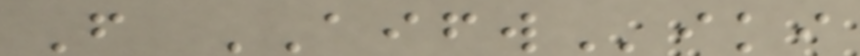From AIFWiki
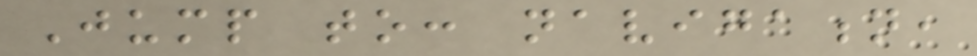Jump to: navigation,
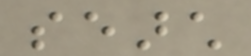search
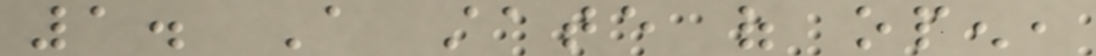1. A state of open,
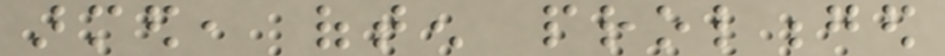armed, often prolonged
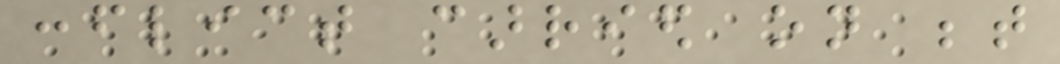conflict carried on between
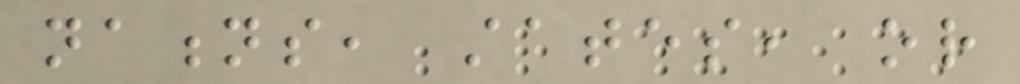nations, states, or
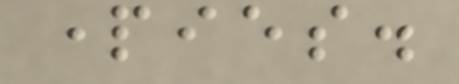parties.
